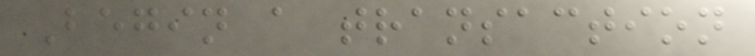Begin a transaction
